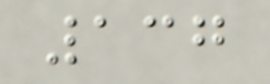137
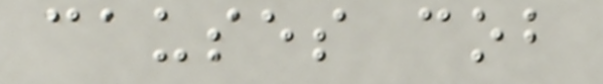causes cob
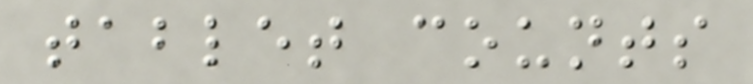tablet counts
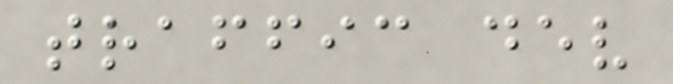traffic dev
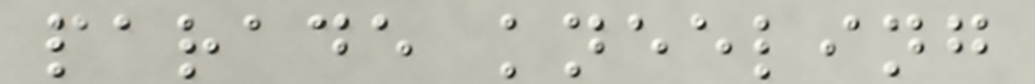parade kneeling
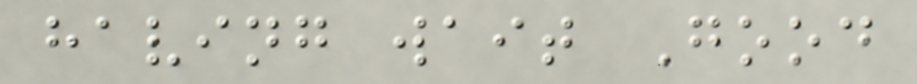having wait Good
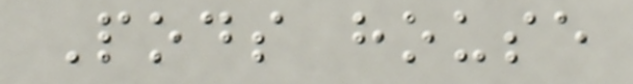Pods house
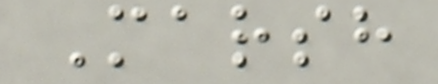Marsh
